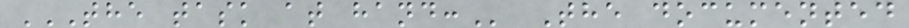THE TASK AT HAND: The documented
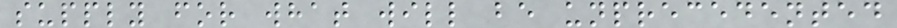supply for what will be unprecedented
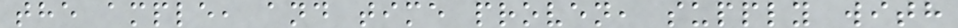the ample, and time proven, supply with
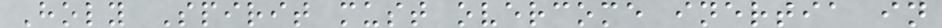Holy Spirit must overcome inertia in
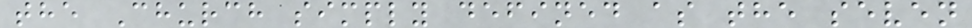the Church simply defined as the seven
